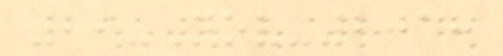29-Nov-2018
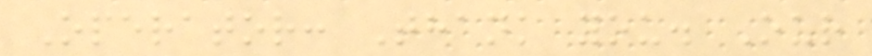Operator: Thank you. Our
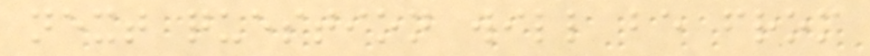next question will be from
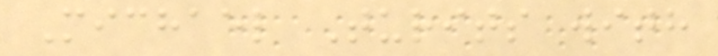Michael Turits with
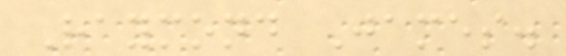Raymond James.
